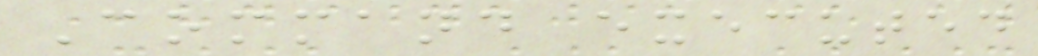Command executed
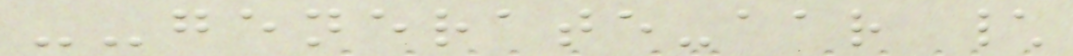--generate-aar \
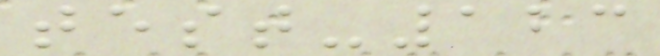test-123
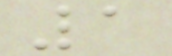1
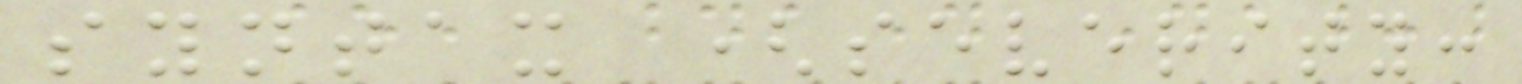syntax (severity:
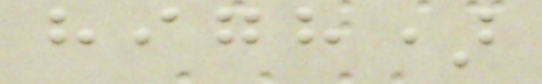high)
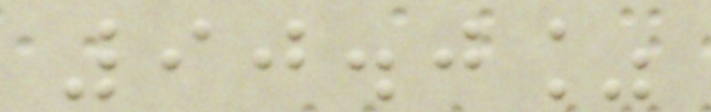90.0%
